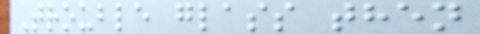Trouble glass then
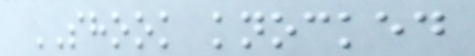SHOOK knocked
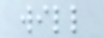will
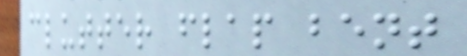clutter flap bent
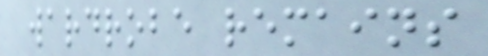wardrobe remains
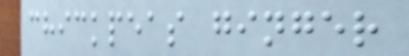chickpeas ginger
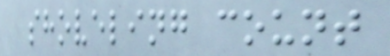shoveling count
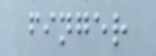finger
